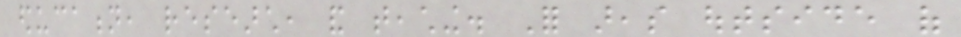education, research, and teaching. For areas outside of
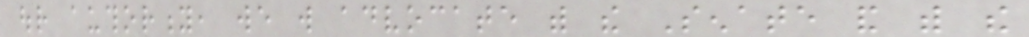our authority, we will advocate with the Senate and with the
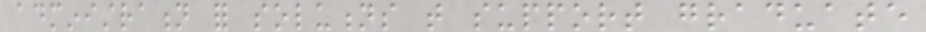administration for solutions that support graduate
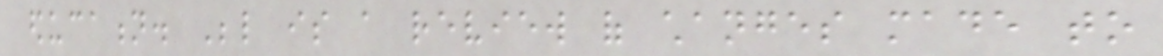education. Below is a review of changes made to
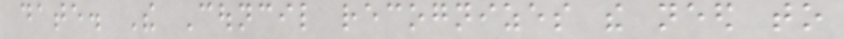date. The Council recognizes the need to
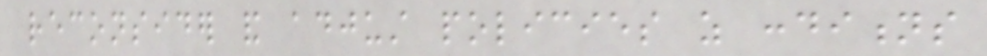reconsider and adjust policies as conditions
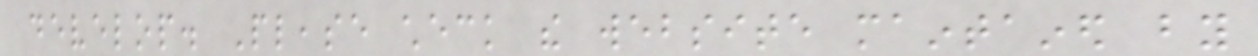develop. Please check the website maintained by
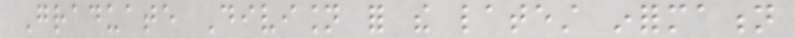Graduate Division for the latest information
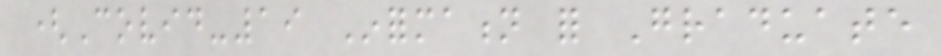(Covid-19 Information for Graduate
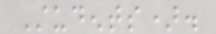Students).
